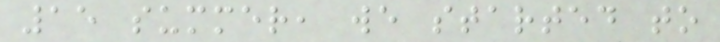15 summer, we started to
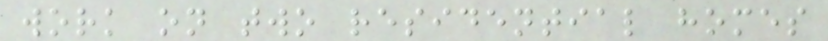work on two residential homes
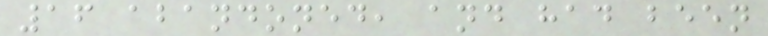16 abandoned, and had been
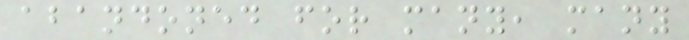abandoned for many, many
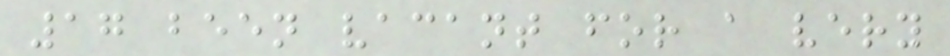17 been vacant for a very
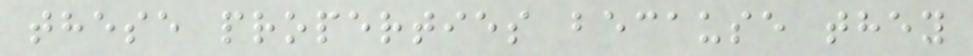these properties because they
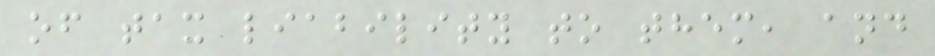of tax liability to them, and
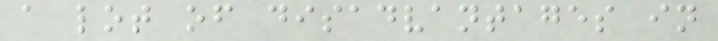a lot of disadvantages in
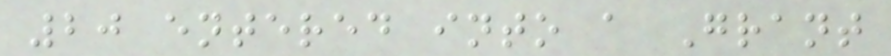20 entered into a Grant
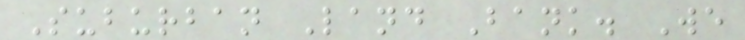Suburban Land Bank. We
